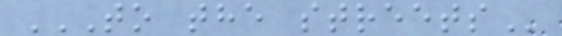TO THE STREETS
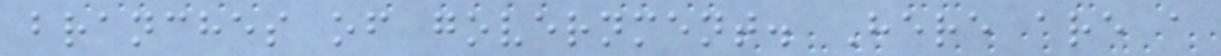branches of government. Here are a
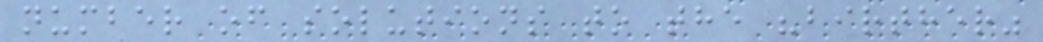number of solutions to the "birther"
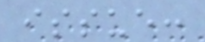issue:
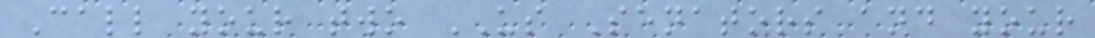Call your two US Senators and your
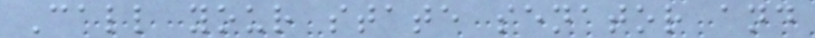Call your state senator and
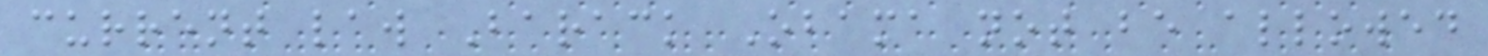current law Barack Obama not be allowed
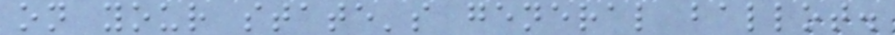on your state's general ballot.
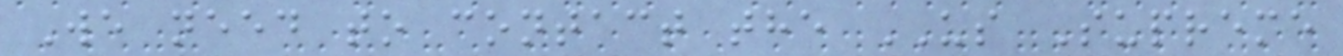We need to contact the US Supreme
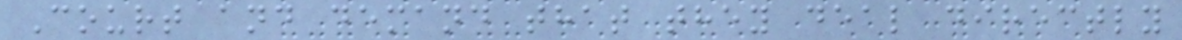Court and demand that they deal directly
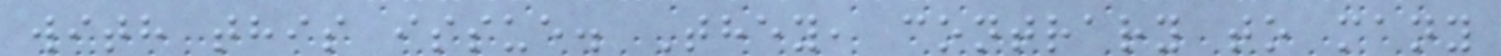with this issue. They, contrary to many
